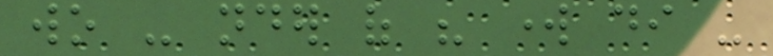wo - nder of his work di -
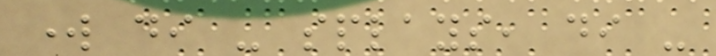work di - splays, di -
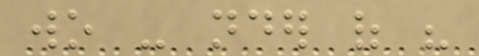wo - nder of his
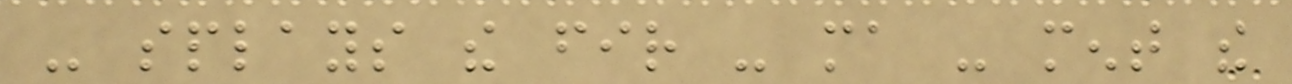- splays the fir - ma - ment the
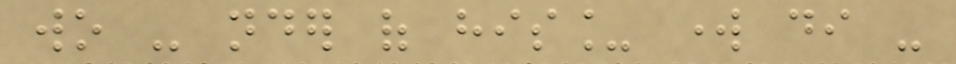wo - nder of his_ work di -
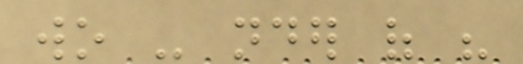wo - nder of his
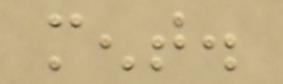ment.
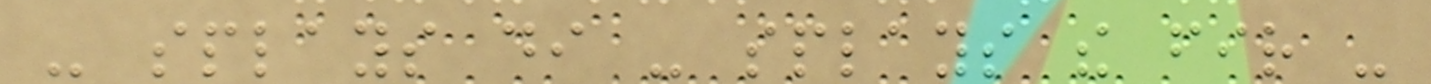- splays di - splays the fir -
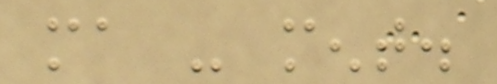ma - ment.
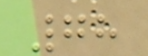78
